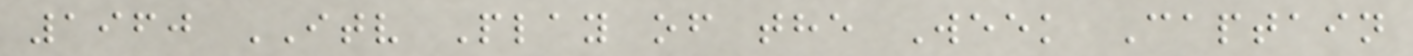1960 ITV Play of the Week Captain
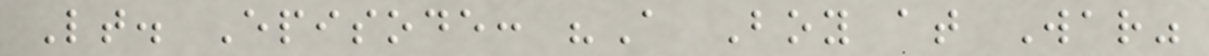Lt. Episode: "A Boy at War"
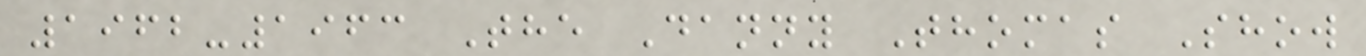1962-1963 The Danny Thomas Show
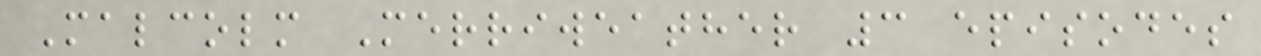Malcolm Merriweather 3 episodes
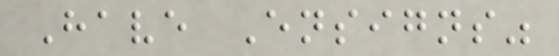Have Ensigns"
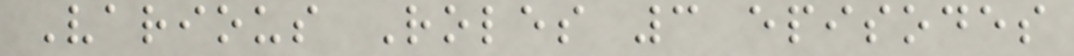Various Roles 3 episodes
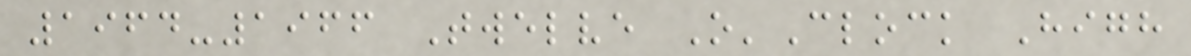1964-1966 Twelve O'Clock High
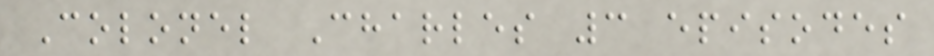Colonel Charles 3 episodes
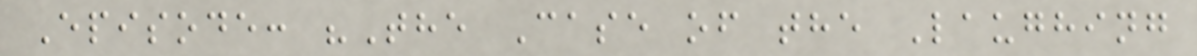Episode: "The Case of the Laughing
